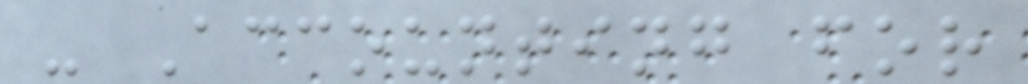- Accounting for
